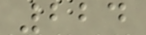224
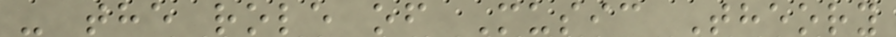- the role of Music Theory
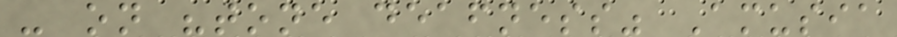- on "tone deafness" Amusia
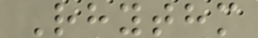Rhythm
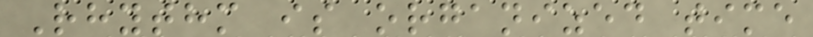Rhythm is organized time
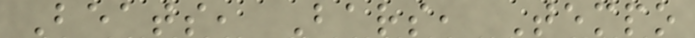Beats, Bars, Tempo
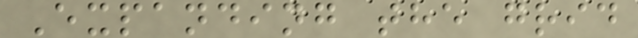Expanding the grid
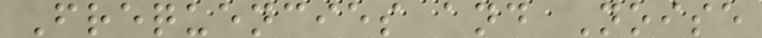Frequencies and Noise
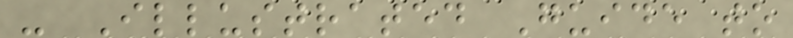- Illustrated Guide to
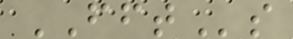FFTs
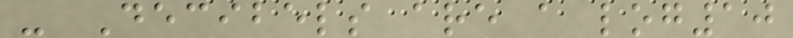- Decibels are a log10
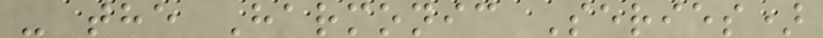- the Harmonic Series)
